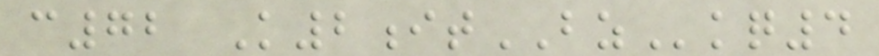c72 K2itBZkq4
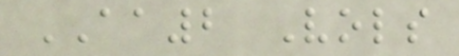AA2 Vols
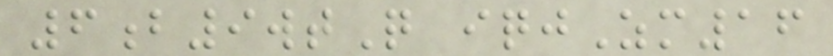6b9wtQ iqjZm16
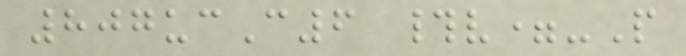807ucC6 #v=-P
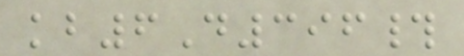kb6D396#
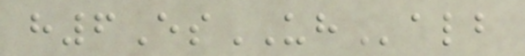h6EsUHalb
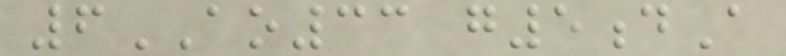6AO33 g5dA
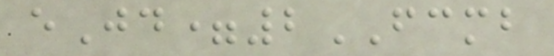eJd=2FCMB
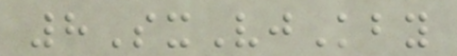8SxVjKby
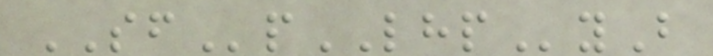SFpLHPyB
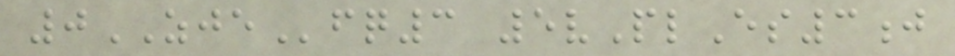0ZJEfq3 5vPlEs3j
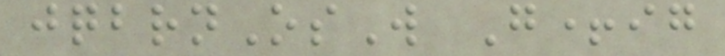jqbrnOsW G+ig
